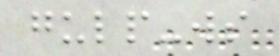gulp-ws
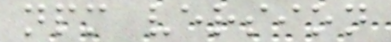npm version
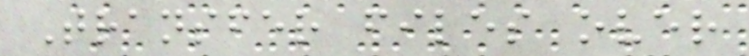Transfer files over
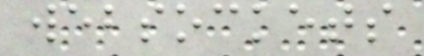websockets
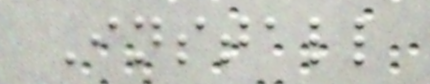Install
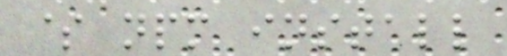$ npm install
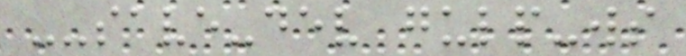--save-dev gulp-ws
